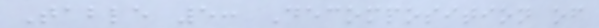Table 5: Decomposition of
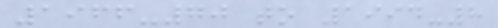1966-70 to 1994-8
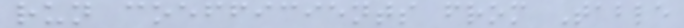run coefficients from Table
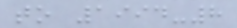to 1994-8
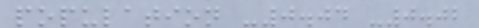population -0.04 -0.02
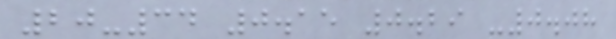20-34 0.15 0.29 -0.08
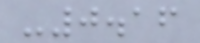-0.16
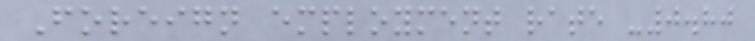Foreign employment rate -0.80
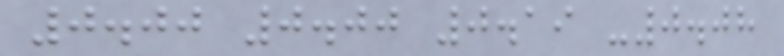0.00 0.00 0.19 -0.08
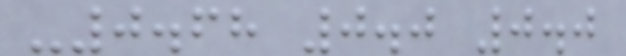-0.68 0.0 0.0
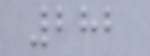282
